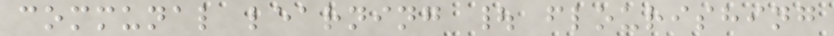communal learning | flourishing
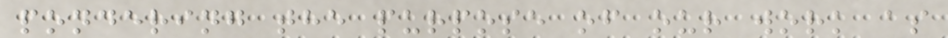pondering the purpose of our work as
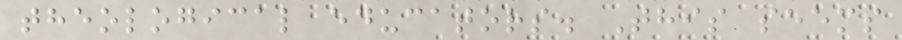theological educators. This seems
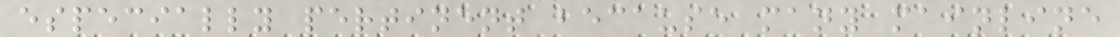especially pertinent because many mainline
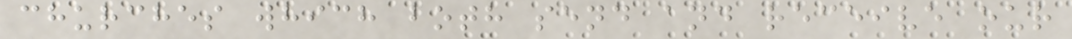churches which both send and receive our
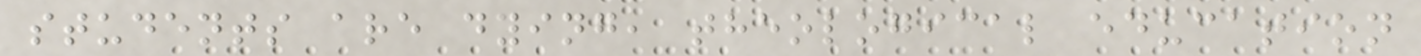students are dying, theological education
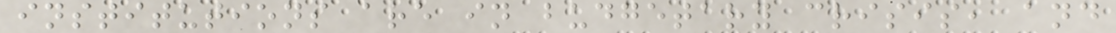institutions are in budgetary crisis, and
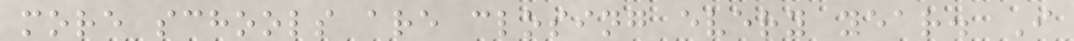more schools are closing every year. I
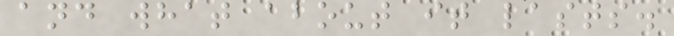and what about it lasts.
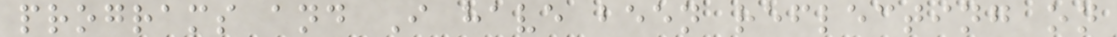programs and I have been reflecting on
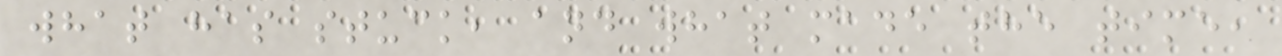what has stuck, and what made the time,
